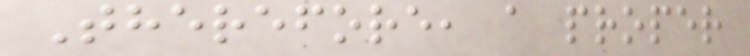Therefore, a proper
